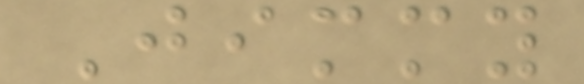Jimmy
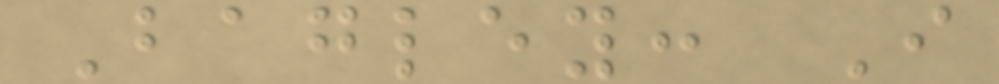Bagley: I
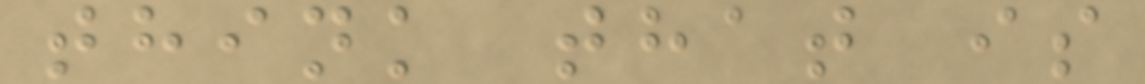think that is
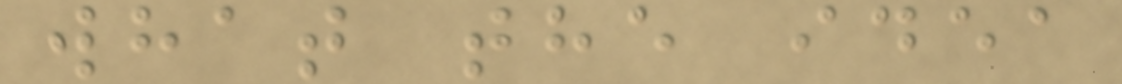what the idea
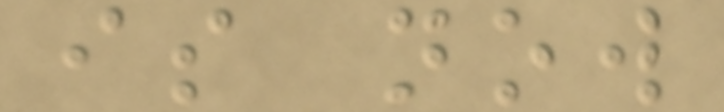is now
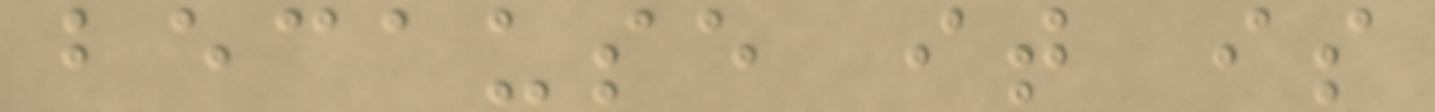because it is
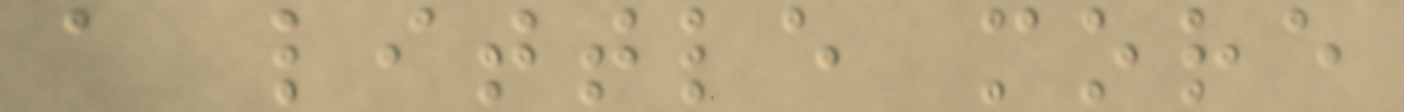a little more
